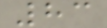83
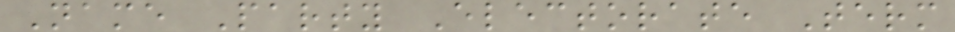Name Party Electorate Term
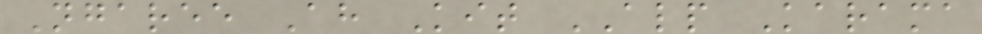Ngaree Ah Kit ALP Karama
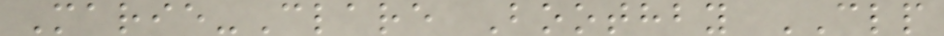Marie-Clare Boothby CLP
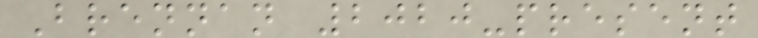Brennan 2020-present
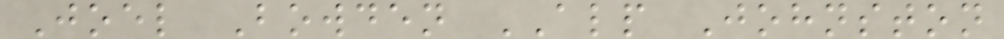Joel Bowden ALP Johnston
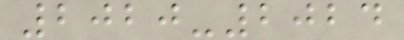2020-2024
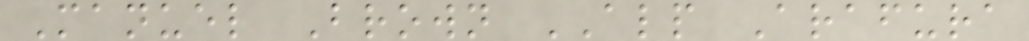Manuel Brown ALP Arafura
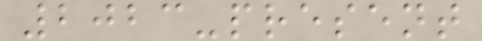2023-present
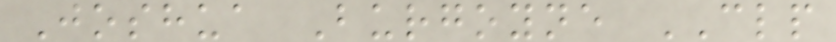Joshua Burgoyne CLP
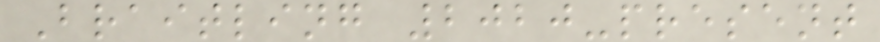Braitling 2020-present
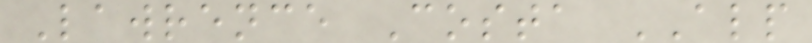Lawrence Costa ALP
